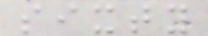sixty
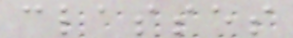classes
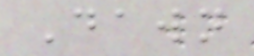Dawn
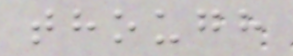though
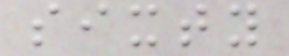sixty
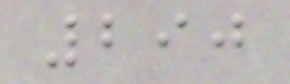290
